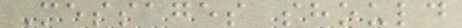Messages should
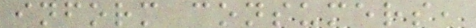inform consumers,
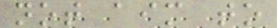not aim to
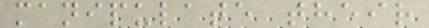manipulate their
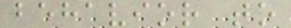behavior to
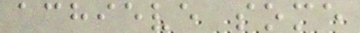achieve some
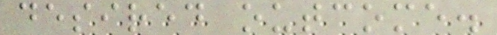desired outcome.
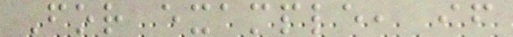For example, if
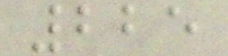225
